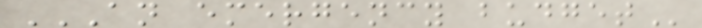AN EMERGENCY BUDGET
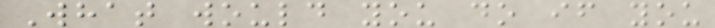What would you do if you
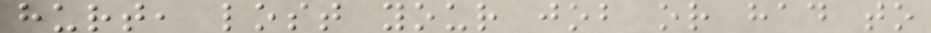hurt, lost your job or had to
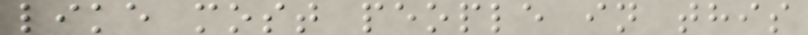like most people in this
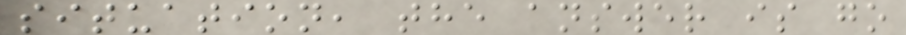situation, the answer is go
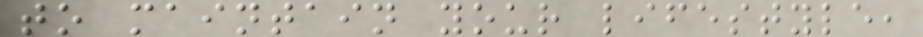to maintain your lifestyle,
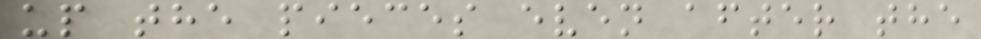up the pieces even after the
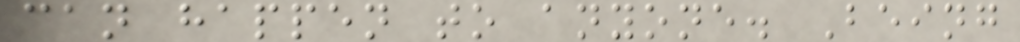can happen to anyone. Being
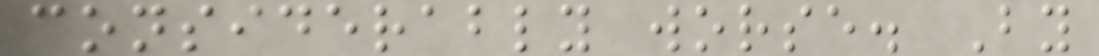considerably worse. By
